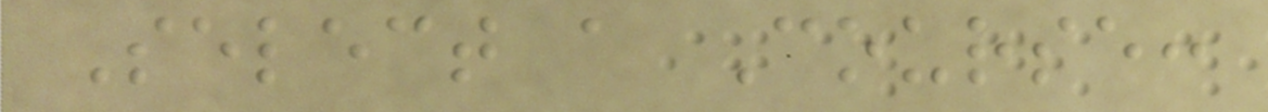Select a Course:
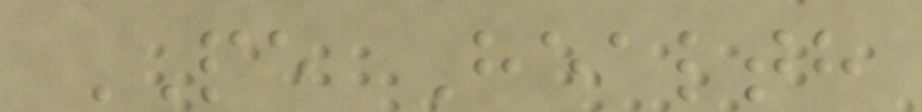PE Health
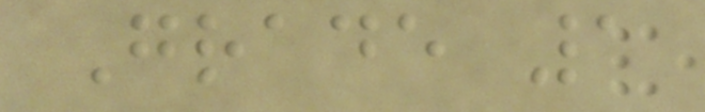Grade 1
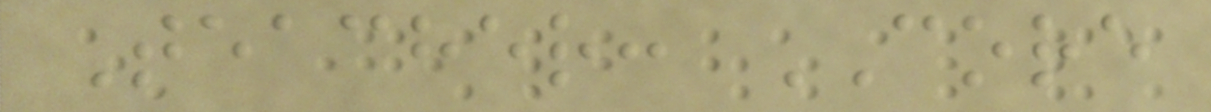Teacher: CORE
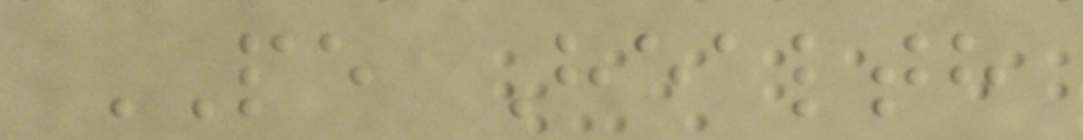PE Health
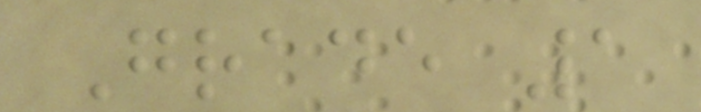Grade 1
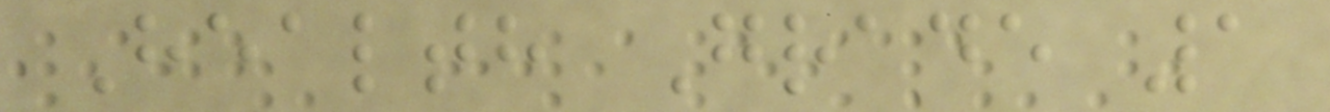Health Grade 1
